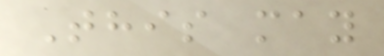This may
